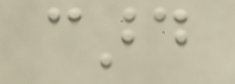card
